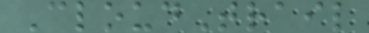CloudTrail
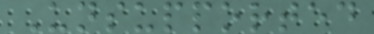Unsupported
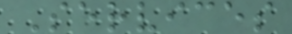Services
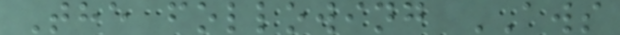The following AWS
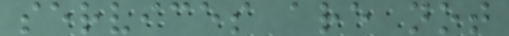services are not
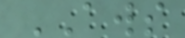AWS
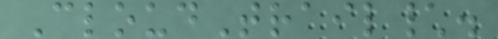CloudTrail\.
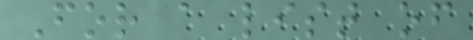For a list of
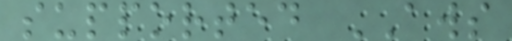supported AWS
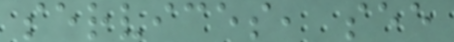services, see
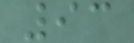93
